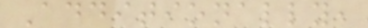Additionally,
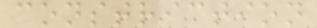constriction
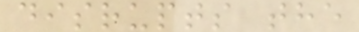disrupts the
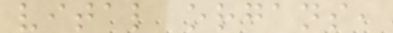vital organs,
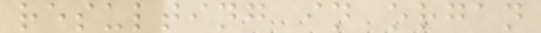resulting in organ
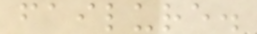failure.
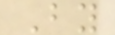By
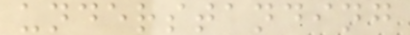understanding
